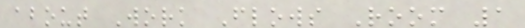about Work Flows Room 1
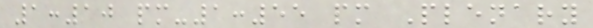1:10 pm-1:55 pm Plenary
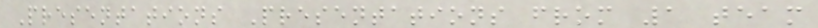Presentations Presentations from 1 team
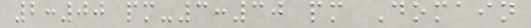2:00 pm-3:30 pm Domain
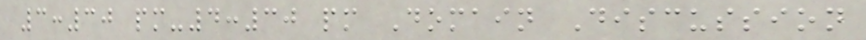3:30 pm-4:30 pm Domain Discussion
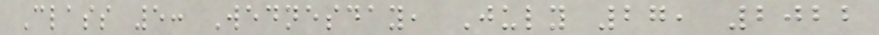Class 5: Wednesday, July 27, 2022
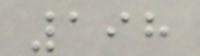198
